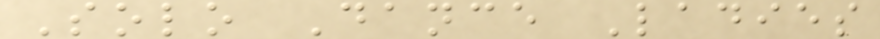Solo Dance Ladies
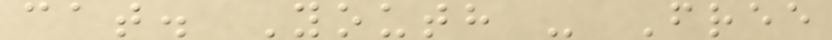cat. Youth - Free
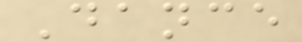Dance
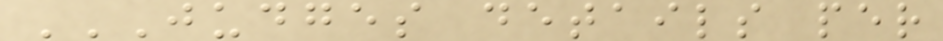JUDGES DETAILS PER
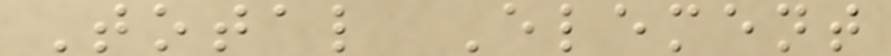Total Element
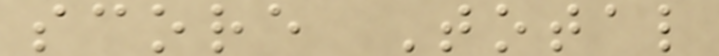score Total
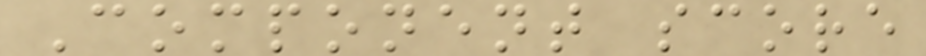Component score
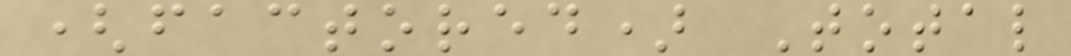(factored) Total
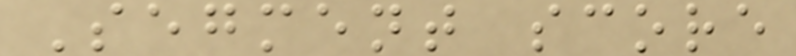Segment score
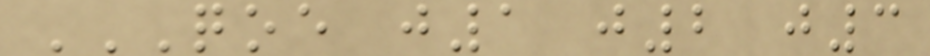QOE J1 J2 J3
